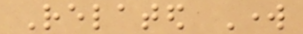Related Work
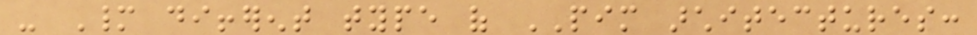- Many different type of PIM architectures:
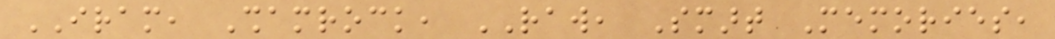IRAM, Shamrock, RAW, Smart Memories,
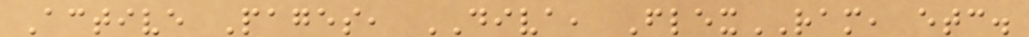Active Pages, DIVA, FlexRAM, etc.
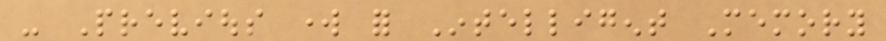- Previous work for Intelligent Memory
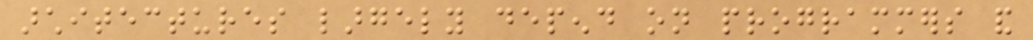architectures largely depend on programmers and
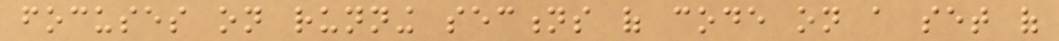focuses on running sections of code on a set of
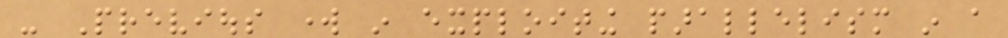- Previous work in exploiting parallelism in a
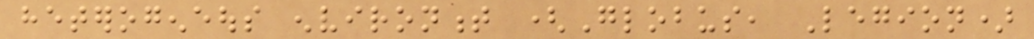heterogeneous environment (Globus, Legion)
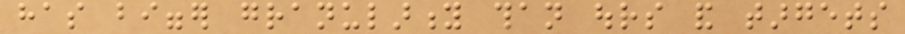has bigger granularity than ours and targets
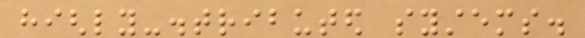highly-distributed systems.
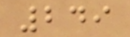249
